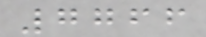7766
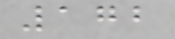172
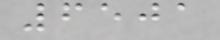6501
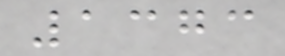1373
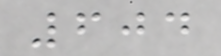604
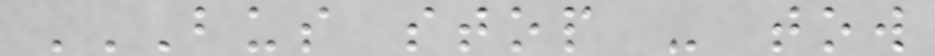BUS STOP - TOW
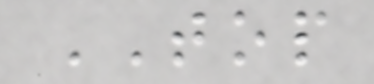TOP
